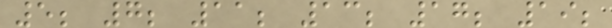5; 7; 11; 13; 17; 19;
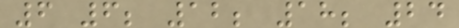6 6; 12; 18; 24
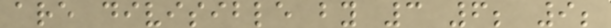are divisible by 3 6; 9;
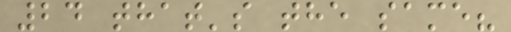24 that's the same?
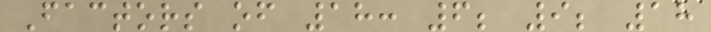Factors of 18: 6; 9; 18
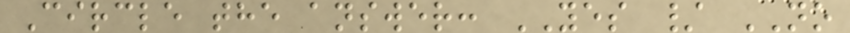Circle the answer: YES / NO
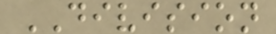DIVISION
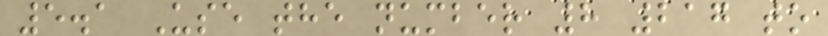5.1 Use the number 8 217 to
